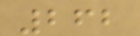262
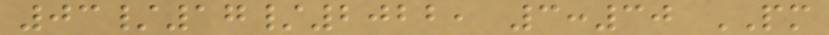03/17/2022, 3:30 PM
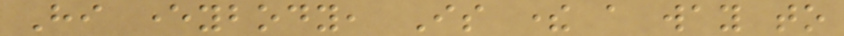Hi everybody, Is there a way to
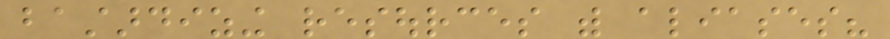bastardizing resources with aliases?
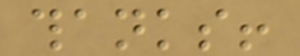thanks!
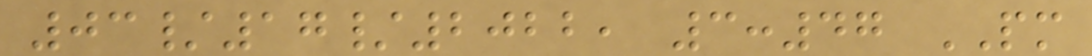03/17/2022, 3:47 PM
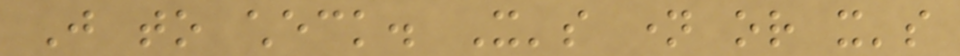Just to check. It's name or it's
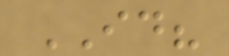ID?
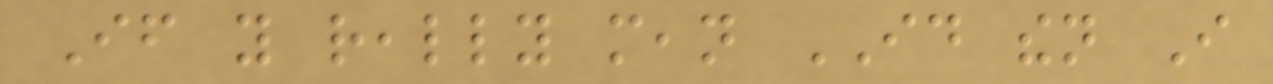If you really mean ID then I
